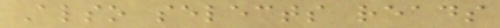Also selects reads
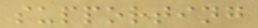supporting
